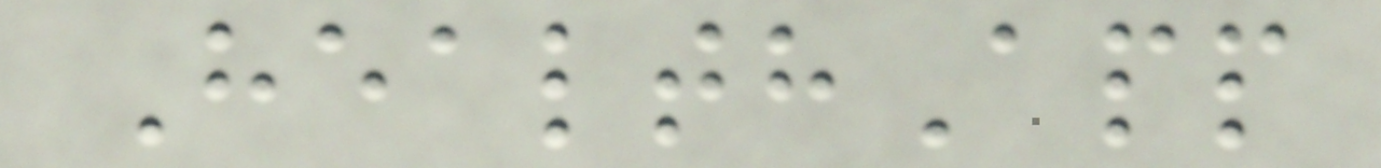HealthApp
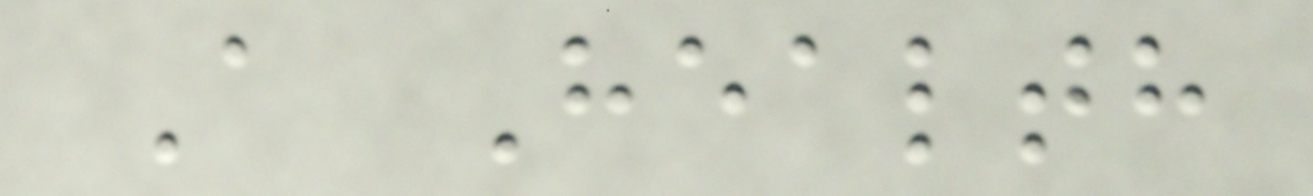A Health
